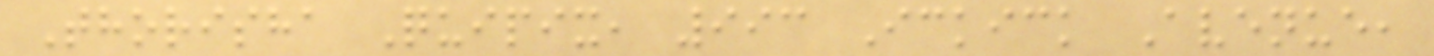Thorisha Quipix, 993 Ickick Avenue,
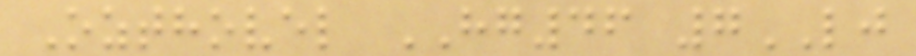Ozthovel HG46 7LJ
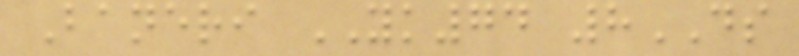Baneri YK74 8DS
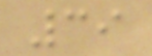39
